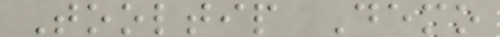Tooltip Demo
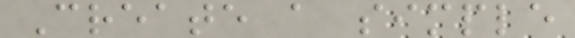Create a simple
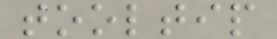tooltip
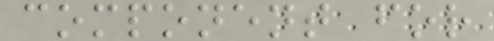component for
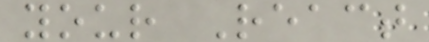your React
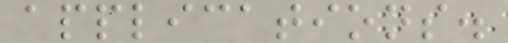applications.
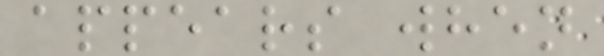appears when
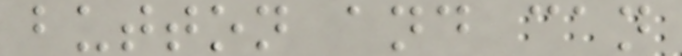button and can
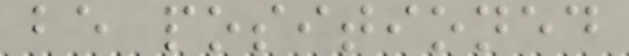be positioned
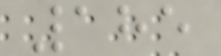185
